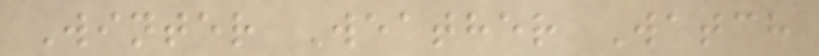Winter Weather Watch
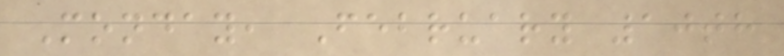Monday, February 10th
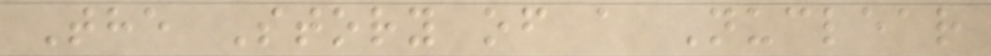The Story of a Nuclear
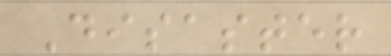Disaster
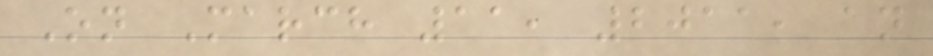On March 11, 2011, an
